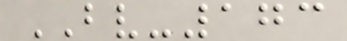BV-173
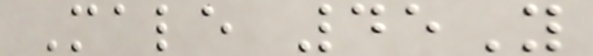Male 45Y
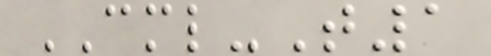CML-T1
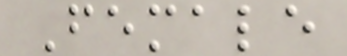Female
